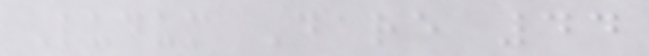Ludum Dare 44
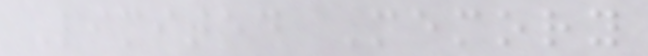Limited Memory
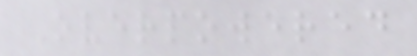Overpowered
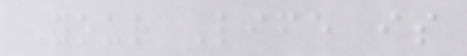Your Life is
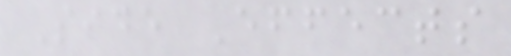Side Effects
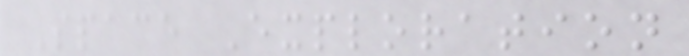Space Exploration
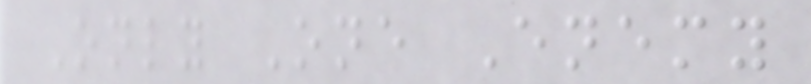Only One Enemy
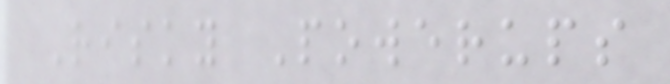Risky Powerups
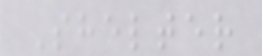Shelter
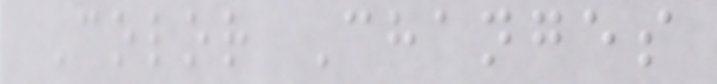Color Changes
